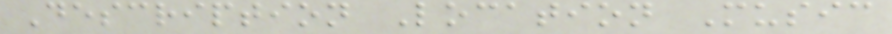Description Location Music
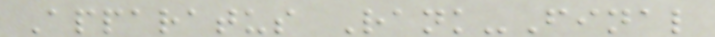Apparatus Rank-Final
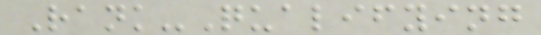Rank-Qualifying
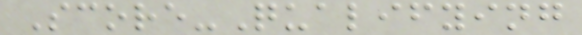Score-Qualifying
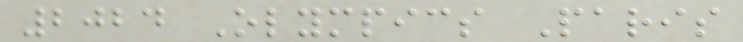2024 Olympics Paris
